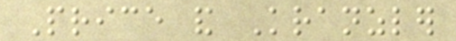Price and Kranzler
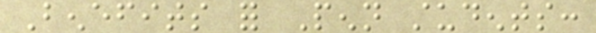Benefits for Penn students:
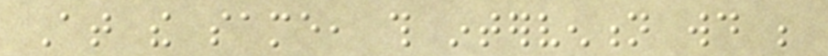At the same, this intervention would be
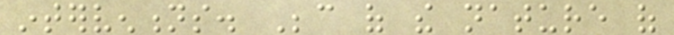interventions. Because of the nature of
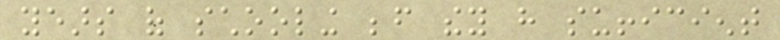years of schooling before they have sufficient
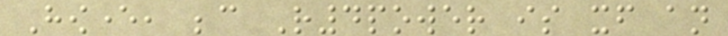However, because R4power is itself an
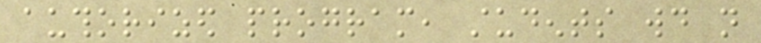authorized program, students would not
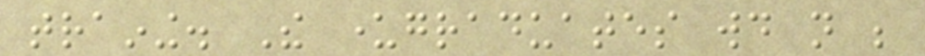training. The undergraduates would not be
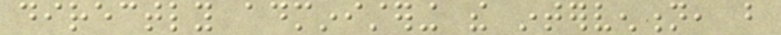directly administering the intervention, but
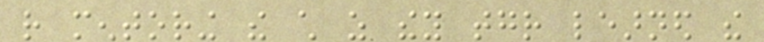rather mentoring the child as they together learned the
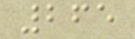265
